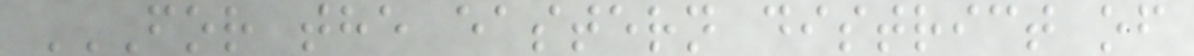FOR THE EASTERN DISTRICT OF
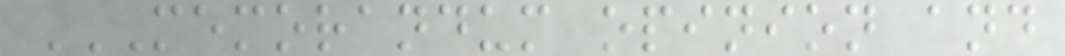MEMORANDUM OPINION AND
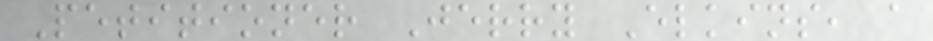Petitioner Jerry Elkins, a
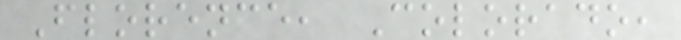Florence, Colorado,
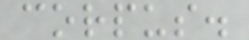corpus.
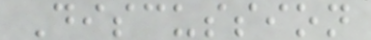Discussion
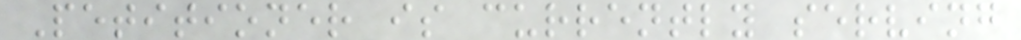Petitioner is currently serving
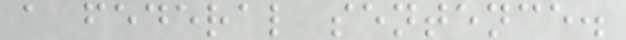a federal sentence.
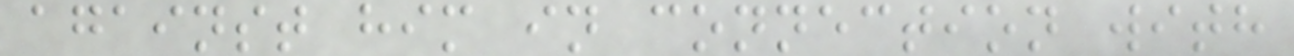against him in connection with
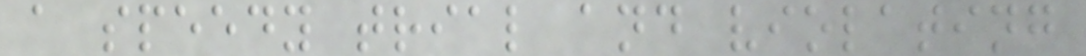a speedy trial and violating
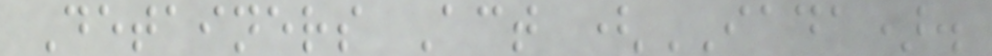Detainers Act (IADA).
